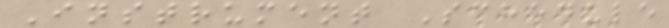Instrument Schedule
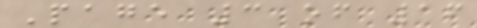Page 3 of 16
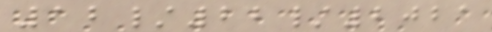12/22/2021
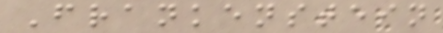Frankenstein
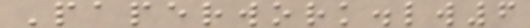Paperwork.lw6
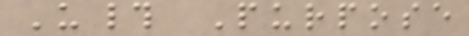U# Purpose
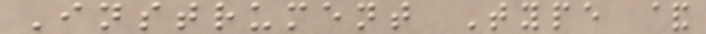Instrument Type &
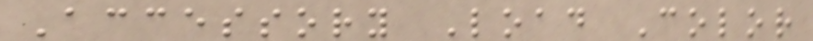Accessory Load Color
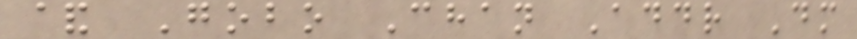& Gobo Chan Addr Dm
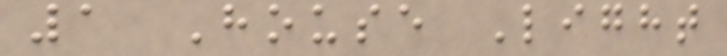1 House Light
